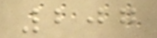207
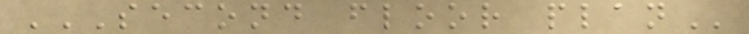SECOND FLOOR PLAN
